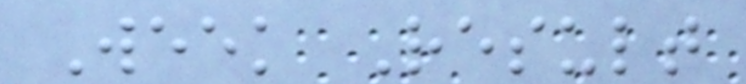Week Result
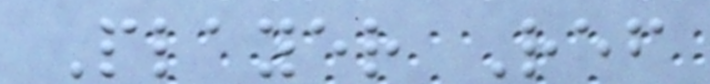Player Ref
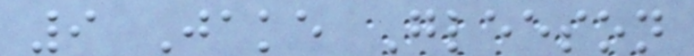9 Jake Gleeson
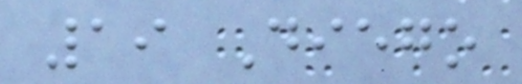19 Diego
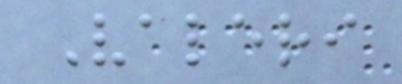Valeri
